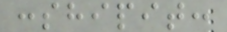:shipit:
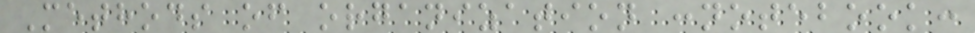Methods of organization :notebook:
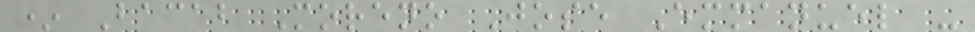* Bacab Moreno Jose Emmanuel -
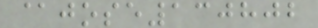@jose130802
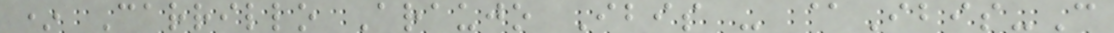* Carrillo Araujo Ibis - @Ibis-C
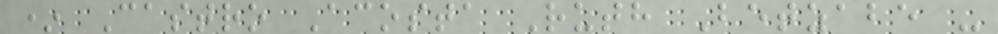* Castro Acosta Ruth Betzabe -
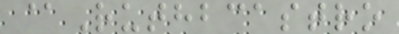@Ruthbcastro
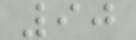90
